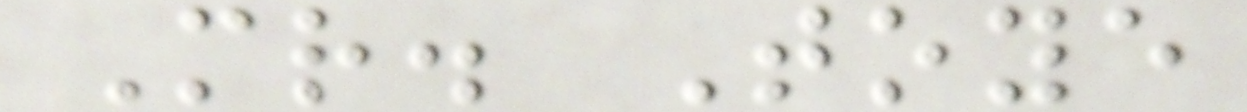Mr. Toye
